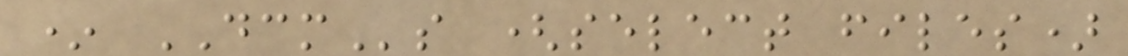* DCMs (select files)
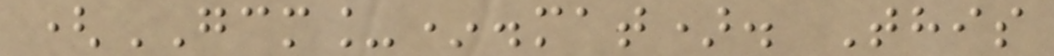(GCM_*.mat). This
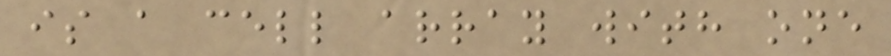is a cell array with one
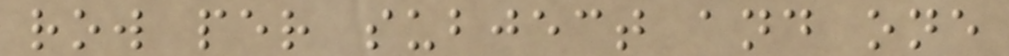row per subject and one
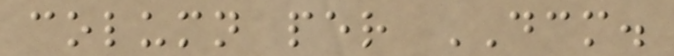column per DCM.
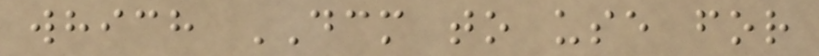which DCM to use for
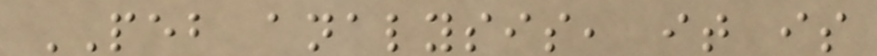PEB analysis, it is
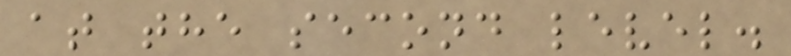at the second level.
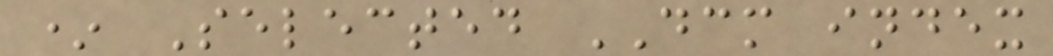* Selected DCM index
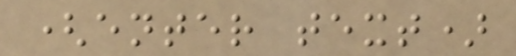(enter text)
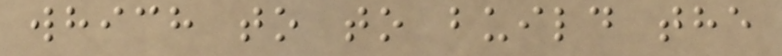which to to build the
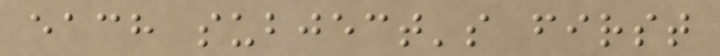each subject's first
